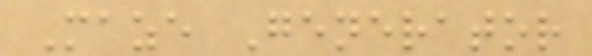Maze Generator
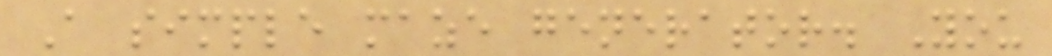A simple maze generator. You
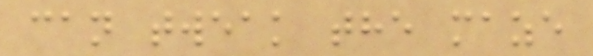can tweak the maze
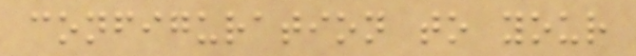configuration to your
